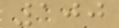100
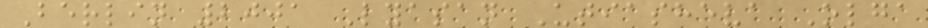Berlin 2001 Lyasan Utiasheva Olga
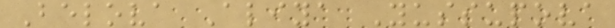Belova Aliya Yussupova
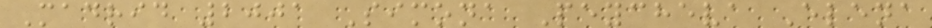Madrid 2001 Simona Peycheva Elena
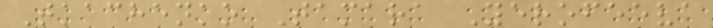Tkachenko Tamara Yerofeeva
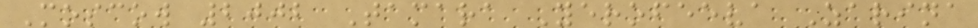Moscow 2002 Tamara Yerofeeva Zarina
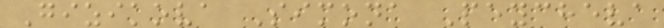Gizikova Simona Peycheva
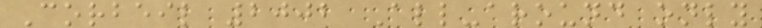Corbeil 2002 All-around only
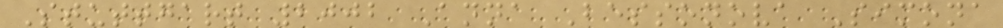Stuttgart 2002 Anna Bessonova Simona
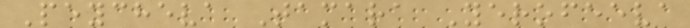Peycheva Tamara Yerofeeva
